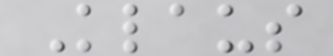Klaus
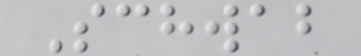Schwab
